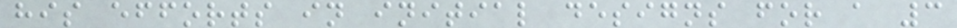his efforts in initial designs for a 3
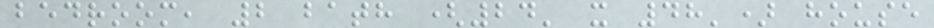bedroom, 2 bath (24' x 48') house
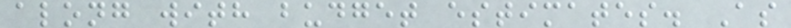along with budget estimates. As
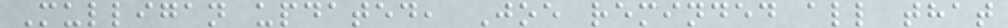Mulligan updated, Joe reminded all that
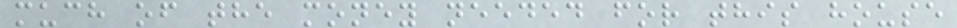much of the money needed for this house
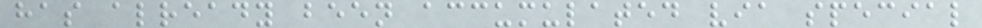has already been accumulated via special
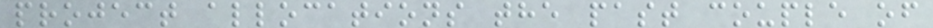project allocations the past couple of
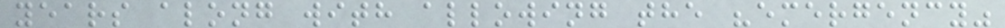years along with allowing the "emergency"
